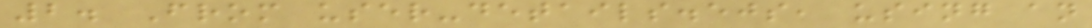2. From user-details.ejs, using an
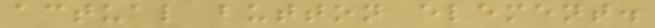actual button element.
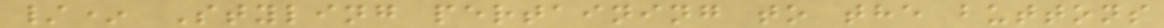/* Styling pertaining to the buttons
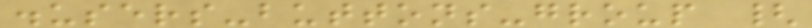.users-buttons-group {
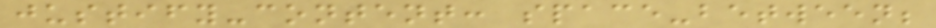justify-content: space-between;
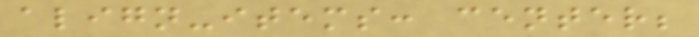align-items: center;
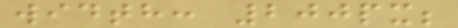width: 200px;
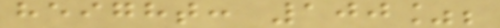height: 100%;
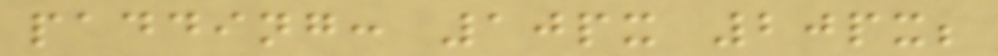padding: 10px 20px;
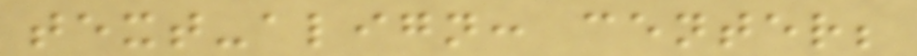text-align: center;
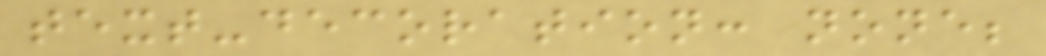text-decoration: none;
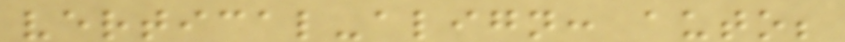vertical-align: auto;
